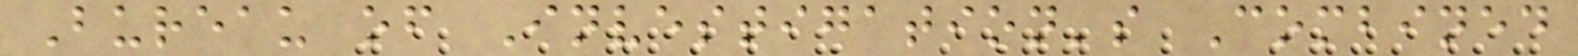Bureau of Investigation's Combined
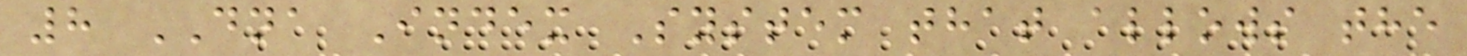8 DNA Index System that allows the
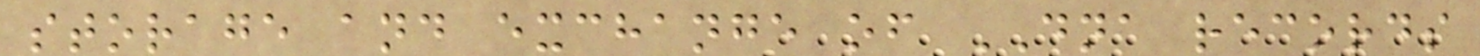storage and exchange of DNA records
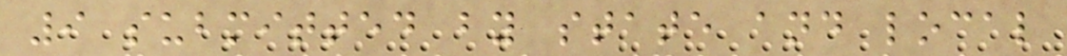9 submitted by state and local
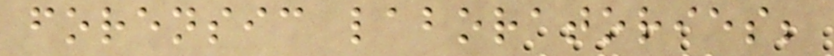forensic laboratories;
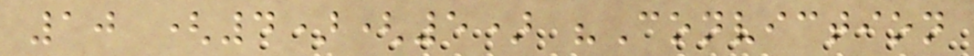10 (4)(5) "Conviction
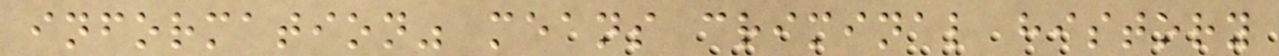information" means criminal history
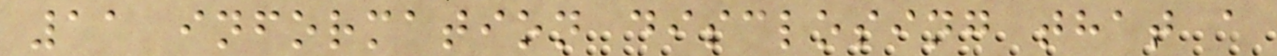11 information disclosing that a
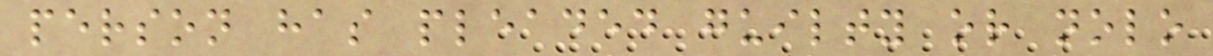person has pleaded guilty or nolo
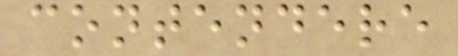contendere
